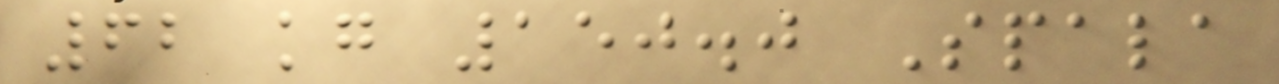62 kg 150.0 Spala
